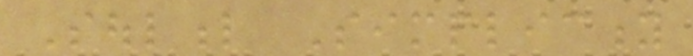Soulful Simplicity
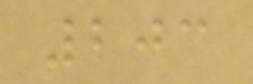203
